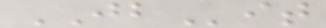JBit
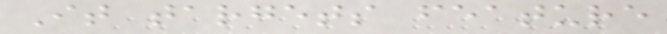It targets feature
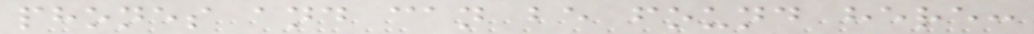phones and can be found here:
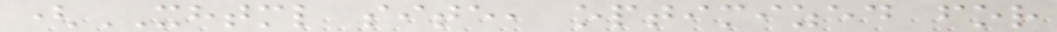(XHTML site, optimized for
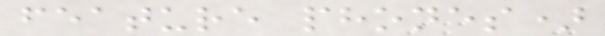feature phones)
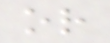or
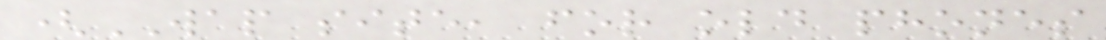(WAP site, for old phones
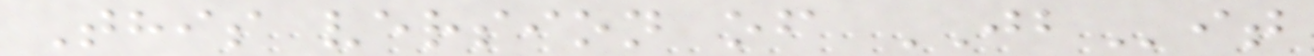This version of JBit
